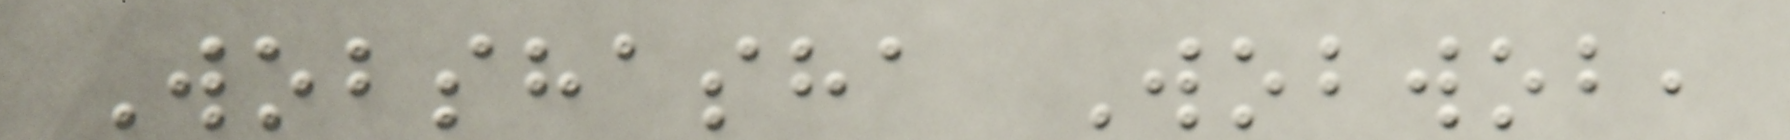Wobshasha Wobwob,
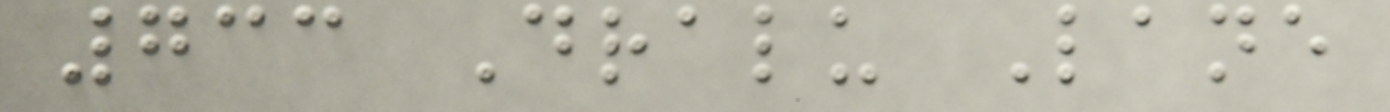733 Dralu Lane
